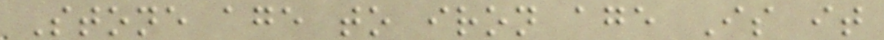Stone age to iron age Is it
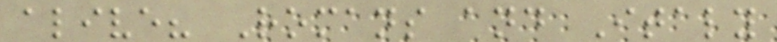alive? Romans and Italy
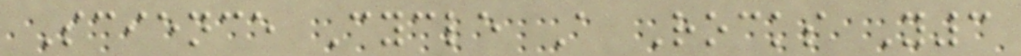Science Cycle A Rocks Y3
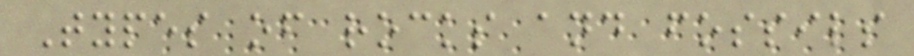Types of rocks and fossils
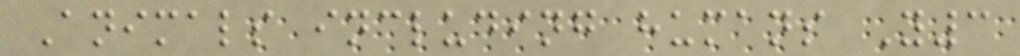Animals including humans Y3
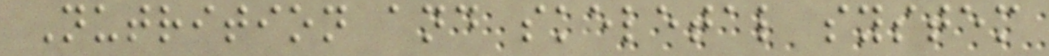Nutrition and skeletal system
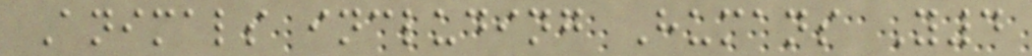Animals including Humans Y4
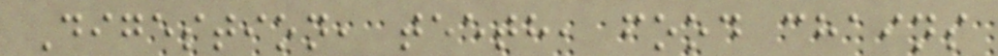Digestion, teeth, food chains
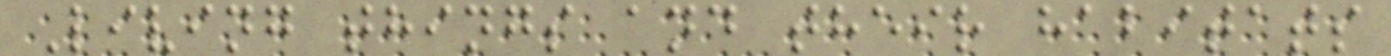Living things and their habitats
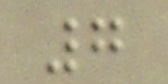7
